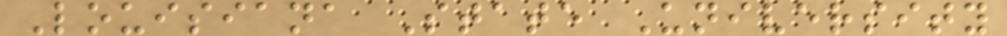Louisiana State University
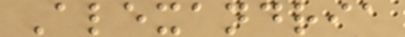Alexandria
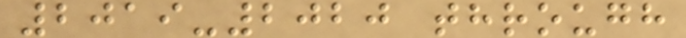2019-2020 through
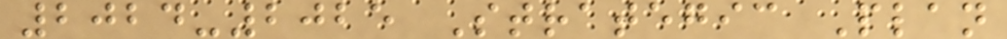2024-2025 Strategic Plan
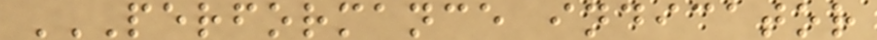PERFORMANCE INDICATOR
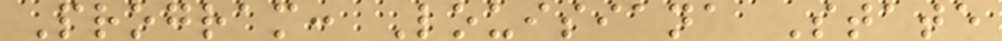Program: Louisiana State
